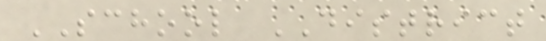SCHOOL DISTRICT
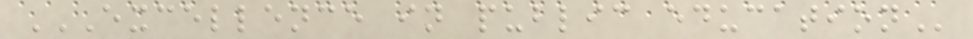EXCELLENCE IN PUBLIC EDUCATION
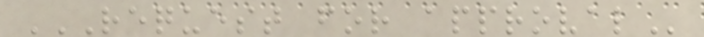REQUEST FOR APPROVAL
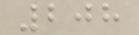208
